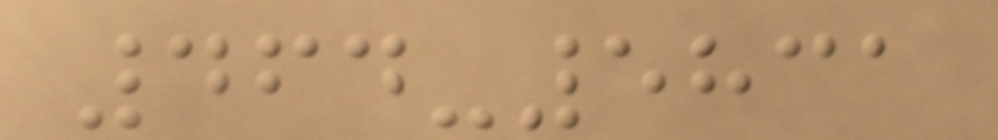464-5831
